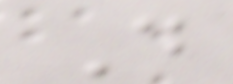Do
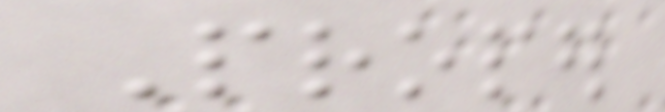Proper
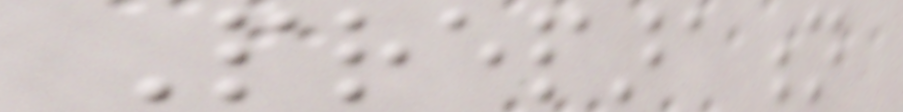Preparation
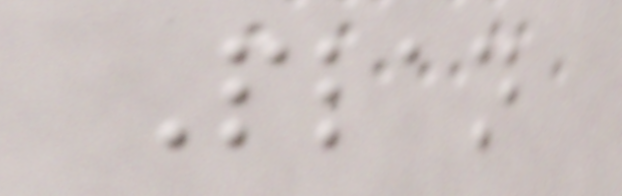Plan
